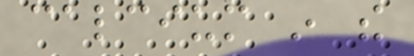calcium in the
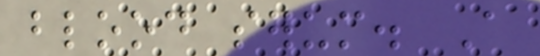blood serum. A
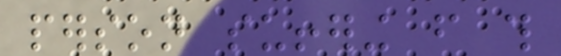person suffering from this
